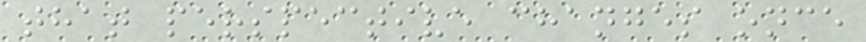that perspective changes once
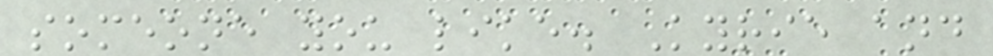someone you like. Kyrie and
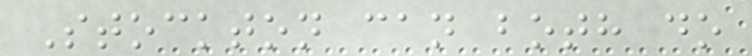Stockton can both do
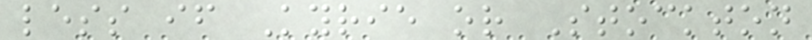less if Kyrie or Stockton
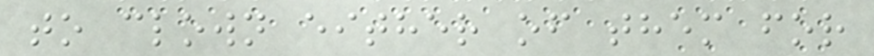to clown either of them for
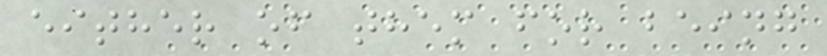either of them for being
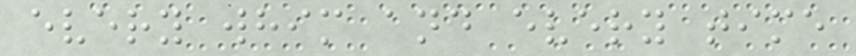every whim and every time
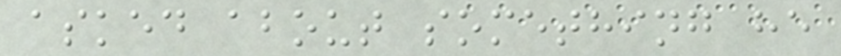asked about something he
